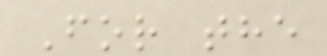For the
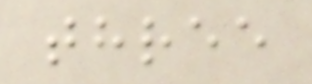three
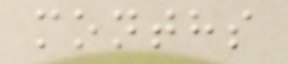months
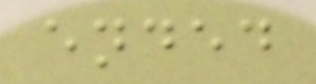ended
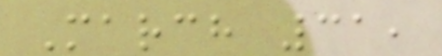March 31,
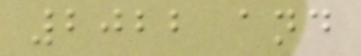2022 and
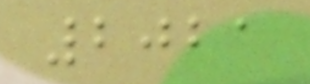2021
